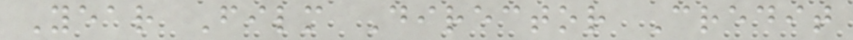Year Film Director Credit
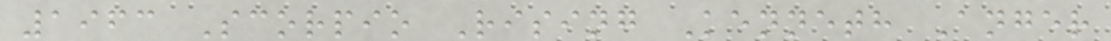1963 Scorpio Rising Kenneth Anger
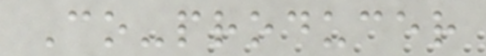Co-producer
